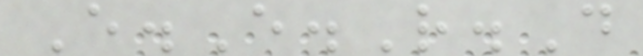E.E.R.D
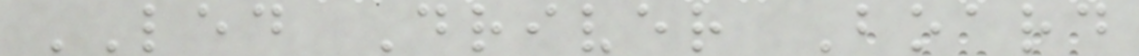LED Driver Board
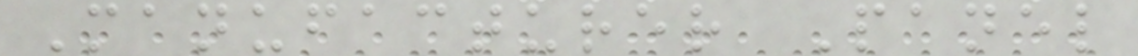Manufacturer Panel
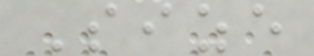Size
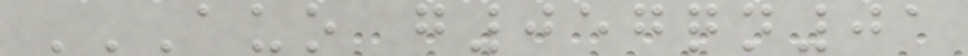AUO G057QN01
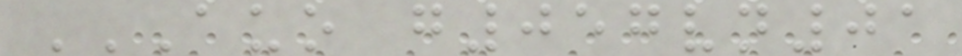AUO G057VN01
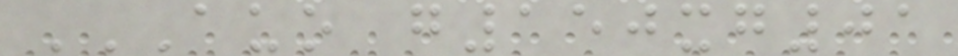AUO G150XG01
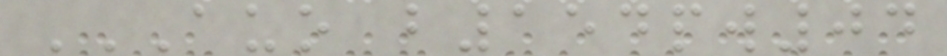AUO B154PW04
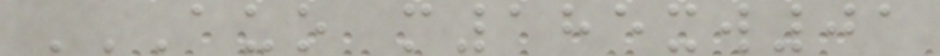AUO M185XW01
